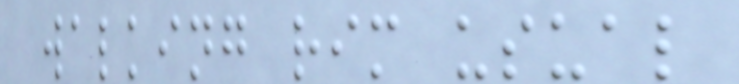walking rim usual
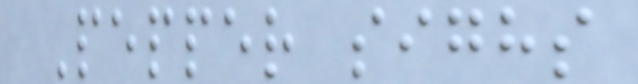Pepper sighs
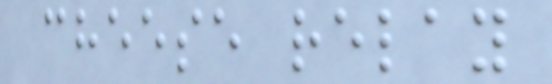cheese relay
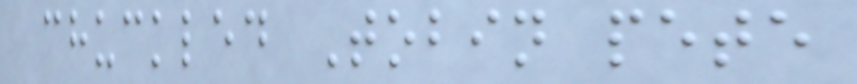chuckled Tobin pete
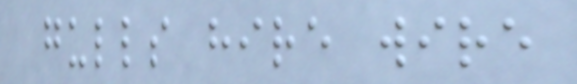gulls hire wire
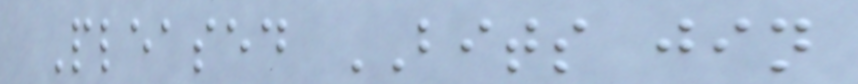Pleased BITS jin
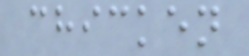chicken
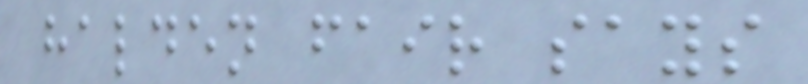halden fair says
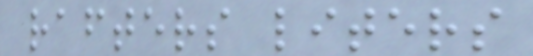rafters liters
